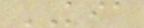KIA
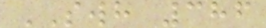SWH 386
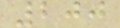200
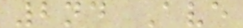2nd Ave
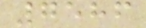7586
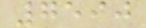7590
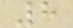8
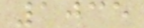1035
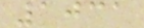1031
